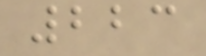223
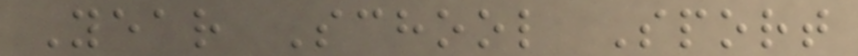Year School Sport
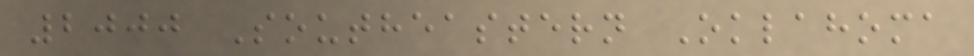2000 Southeastern Oklahoma
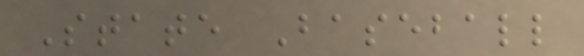State Baseball
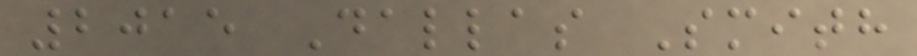2015 Dallas Smith
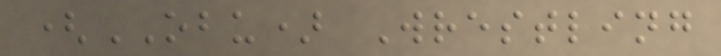(OBU) Wrestling
